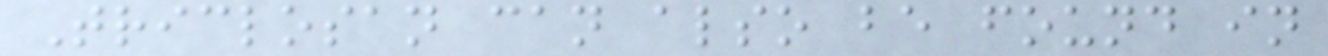Triclosan can also be found in
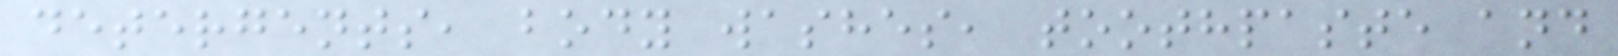detergents, body washes, toothpaste and
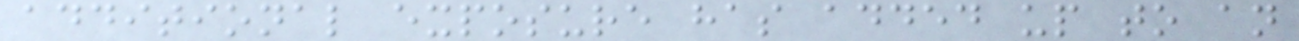additional exposure has added up to an
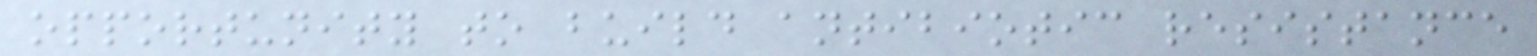opportunity to build antibiotic resistance
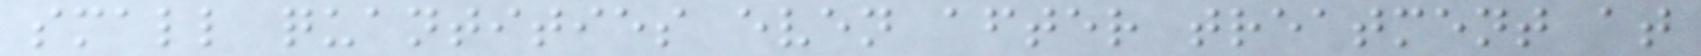small quantities even after treatment at
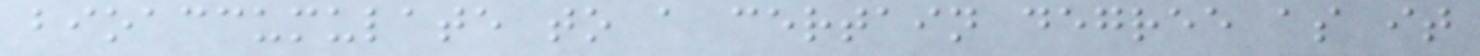bioaccumulate to a certain degree as it
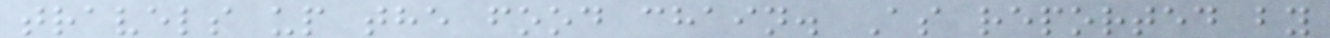travels up the food chain. As reported by
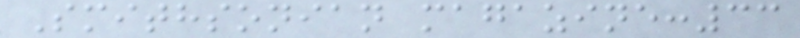Smithsonian magazine:33
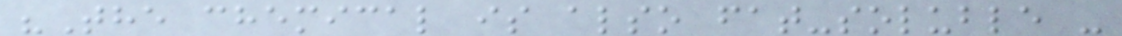"The chemical is also fat-soluble -
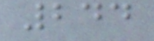244
